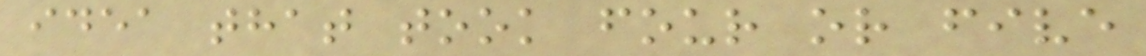idea that took four or five
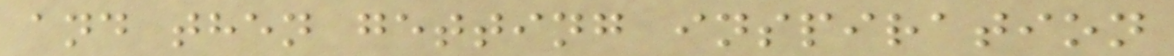and then getting inspiration
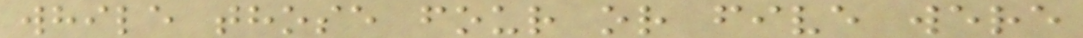while those four or five were
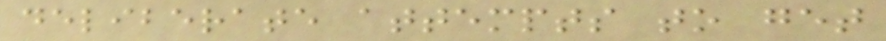deliberate attempts to get
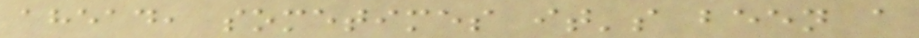ahead, sometimes it's been a
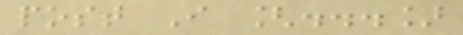post I [...]
